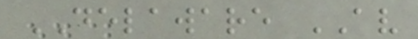DELAWARE AV
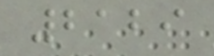2129
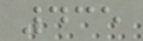435
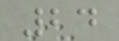24
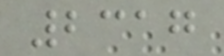2317
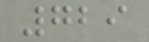729
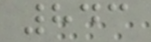843
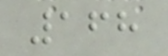168
